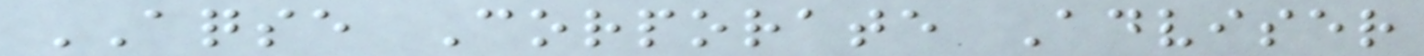AQSE Corporate Adviser
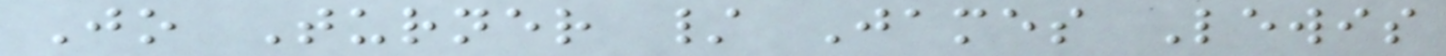Jo Turner / James Lewis
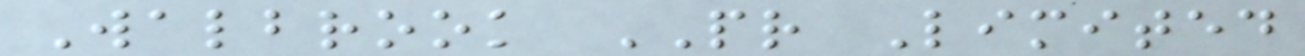Walbrook PR Limited
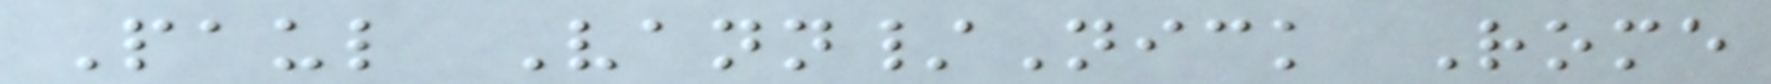Paul Vann/Nick Rome
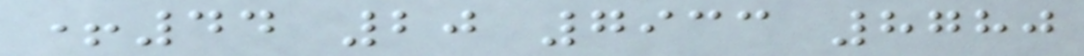+44 20 7933 8780
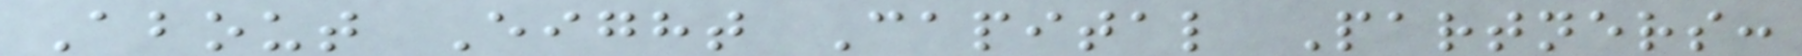About Eight Capital Partners:
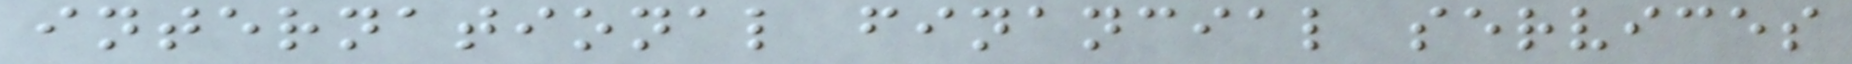international financial services
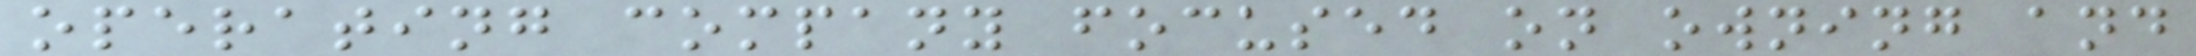operating company focused on owning and
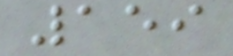159
